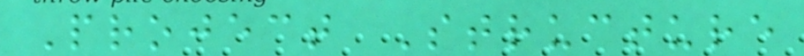Project Structure
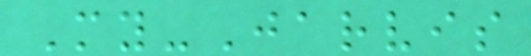My-Jarvis
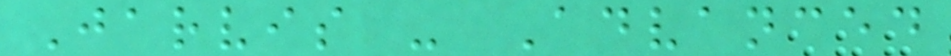Jarvis - Advanced
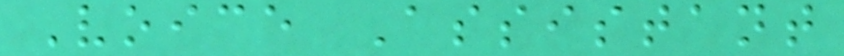Voice Assistant
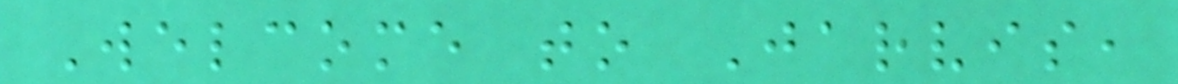Welcome to Jarvis,
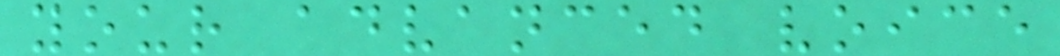your advanced voice
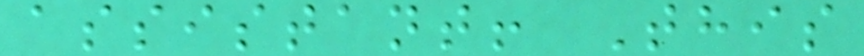assistant! This
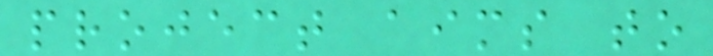project aims to
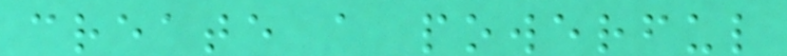create a powerful
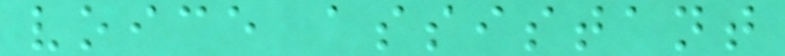voice assistant
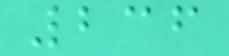236
